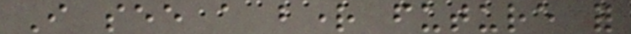I see a bright future for
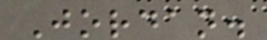Jordan.
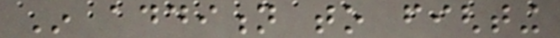In addition to fighting
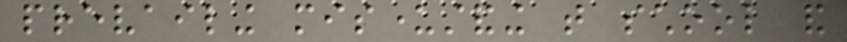prevailing misunderstanding that school and
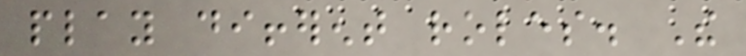play different roles. The
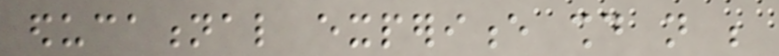educational experience should not be
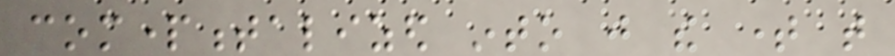compartmentalized into just the time that
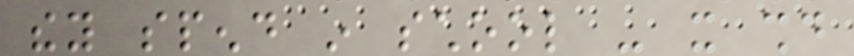they spend in school - it should
